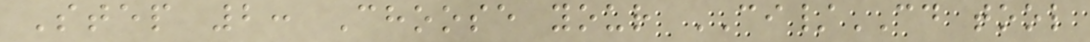Step 2: Choose your CI/CD tool
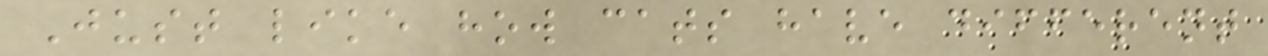Just like how cats have different
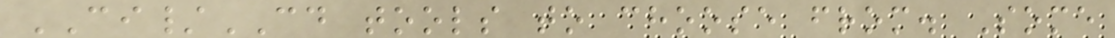CI/CD tools to choose from. Some
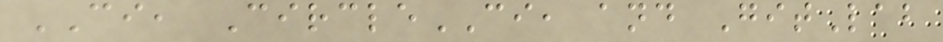CI, CircleCI, and GitLab
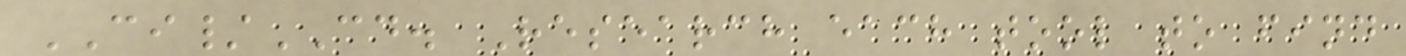CI/CD. Research each tool to find
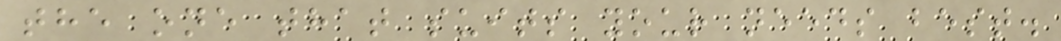the one that suits your needs best.
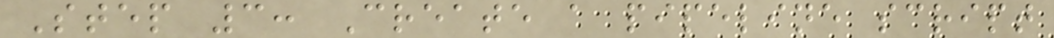Step 3: Create a pipeline script
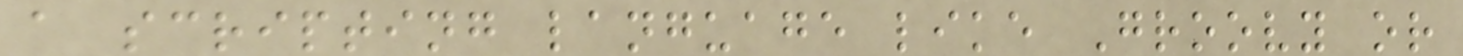a scripting language like Groovy or
